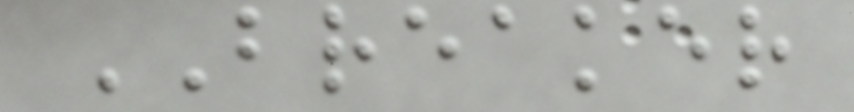BREAKER
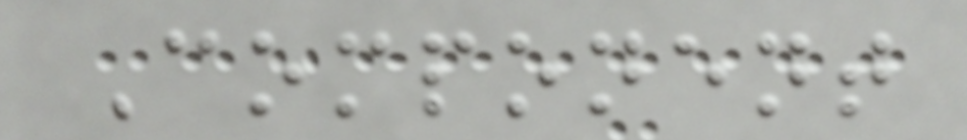Component
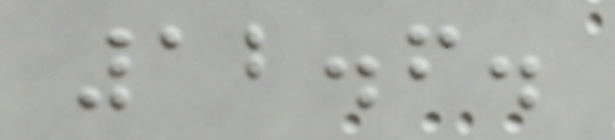12.6.
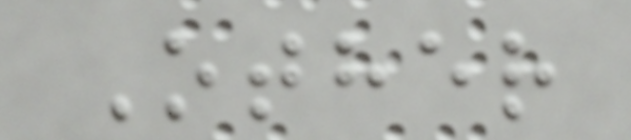Other
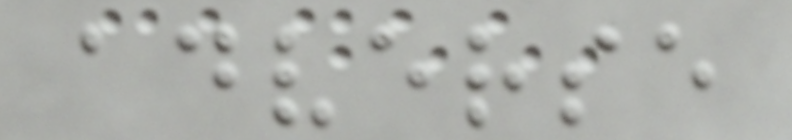adverse
